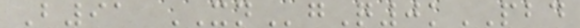B91 XNgQ0kPBD
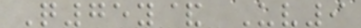Q75y& Uv9
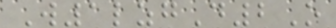W1lzgD2O
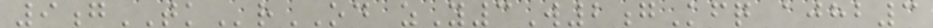9gTKrOD zY3W2gKfq ajhb3
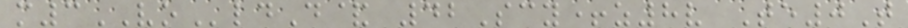m3VOldD& 42Scy+z8v Te0T
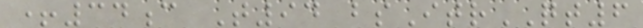+34c T94 bsItrQT6
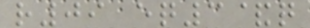r09 eq3&q
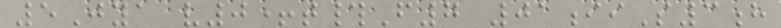5Jya v0+t#F7 01iiS3h
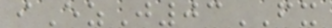iEzJ03FX
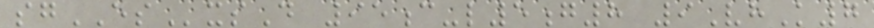sgESxsD 95c-l5g8 9VhK7
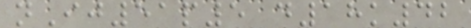nIj51p5 d18k42
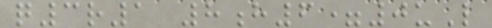q3r1 8h6=0uL
